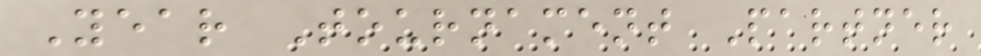Year Tournament Partner
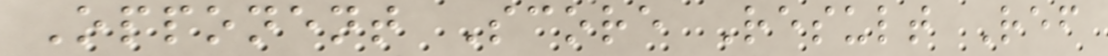Opponent Score Result Ref
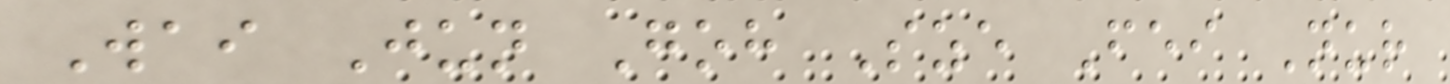Wai Jun Goh Sze Fei Nur
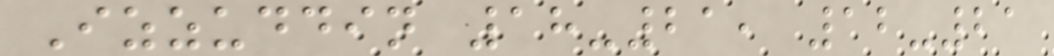Izzuddin 18-21, 12-21
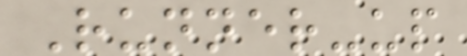Runner-up
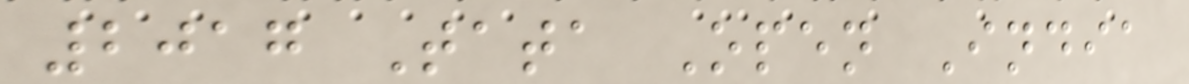2017 Tata Open India
